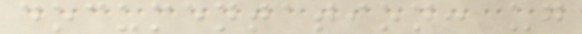documentation: ug
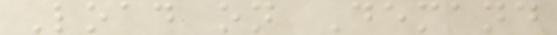Load on Demand
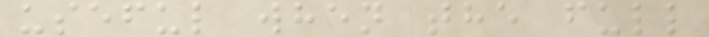useful when the full
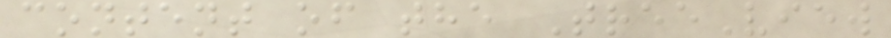content of the TreeView
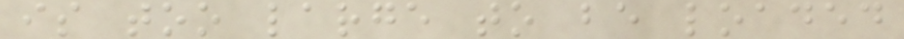is too large to be loaded
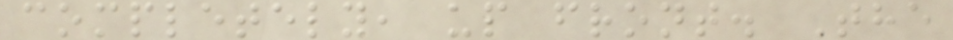completely, up front. The
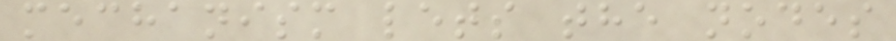mechanism lets the nodes
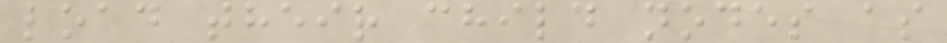load their child nodes as
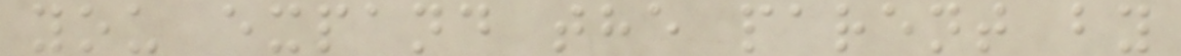you expand the parent by
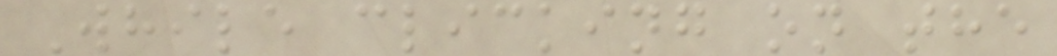While clicking on the
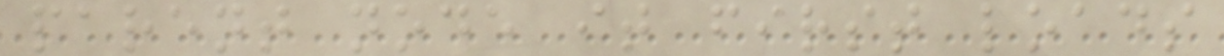parent node it first loads
